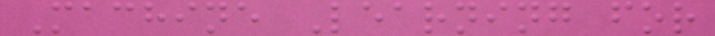Machine Learning for
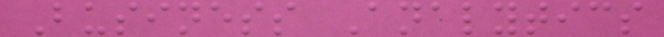Business Analytics
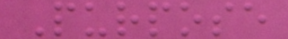Purpose
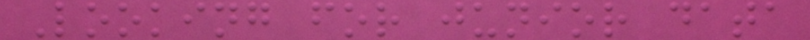Looking for junior data
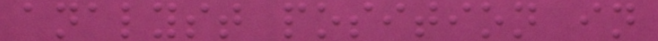analyst position in
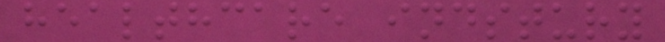healthcare indstury
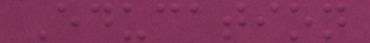Education
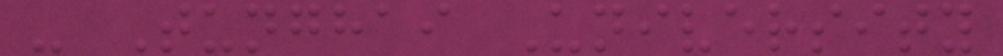- Tunghai University
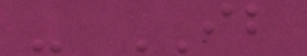- IB
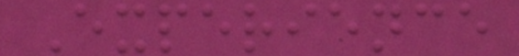Experience
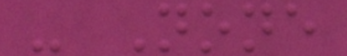- None
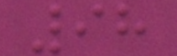98
